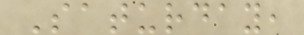Saturday,
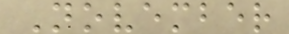November
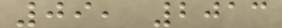09, 2013
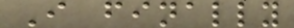I finally
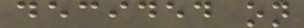decided on
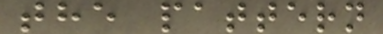the pattern
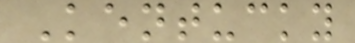Kentucky
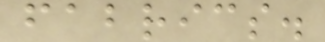fabrics.
